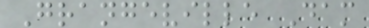Grangeville Dam
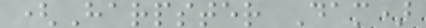(Harpster Dam)
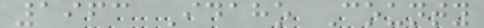1963 Idaho County
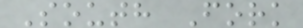South Fork
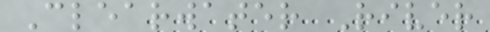Clearwater River
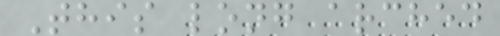This long arched
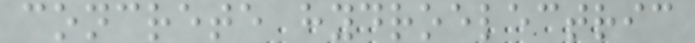concrete hydroelectric
